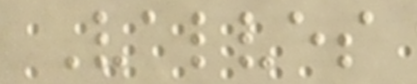Valves
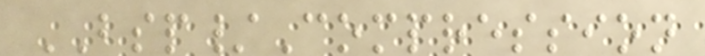BSP/Compression
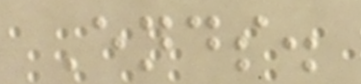Ends.
